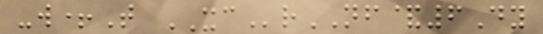-w+T XCrNF&6Dy
